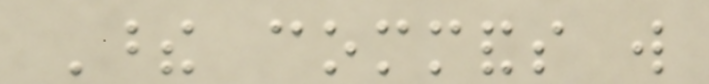These commands will
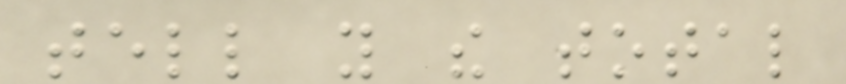tell you the total
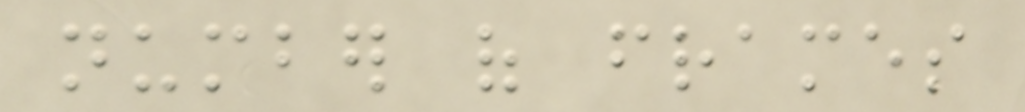number of frames
